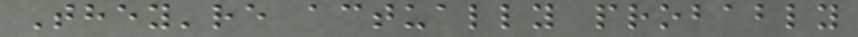They're actually probably
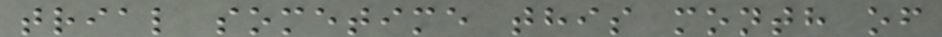trial sometime this month of
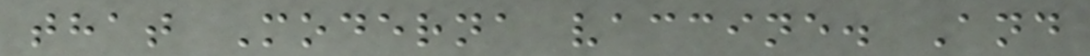that Moderna vaccine. And
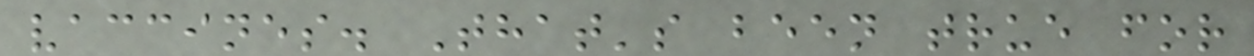vaccines. That's been true for
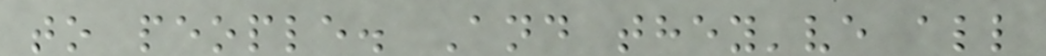to people. And they've all
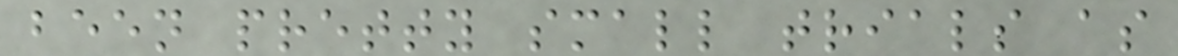been pretty small trials as
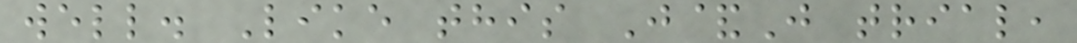well. Like this J&J trial,
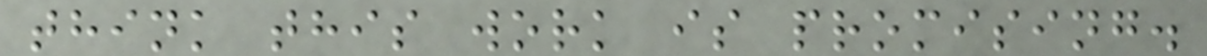think this work is promising.
